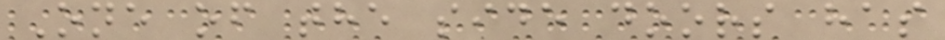One of the side doors has
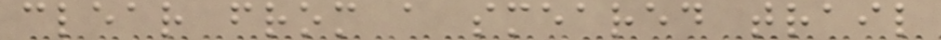clear from a smeared trail
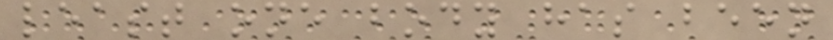least one body has been
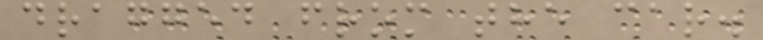dragged from the car.
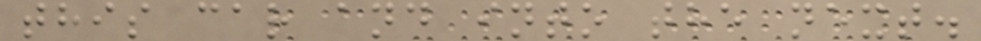this car and into the next.
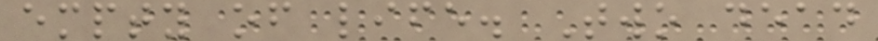empty of life. Two dead
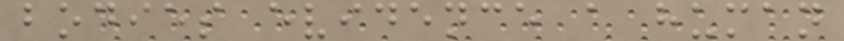bodies evidence a human
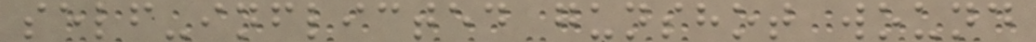self-inflicted gunshot wound
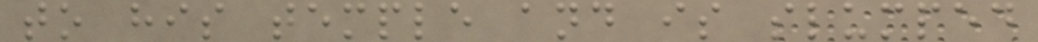to his temple and is slumped
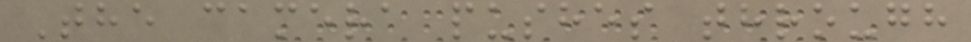The camera pushes through
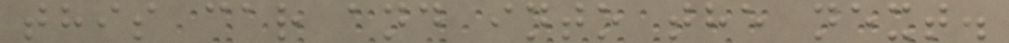this car and into the next.
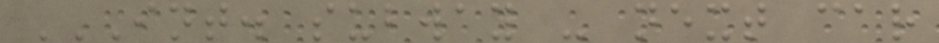INT. SUBWAY - NEXT CAR
